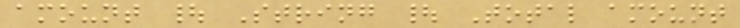amount | String | Total amount
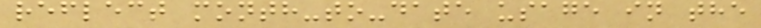reflect month-to-date usage in the
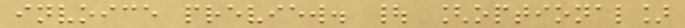invoice preview. | [optional]
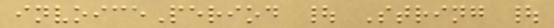invoicePeriod | String |
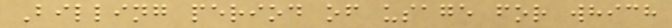Billing period of usage for which
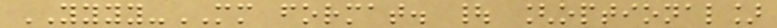YYYY-MM format. | [optional]
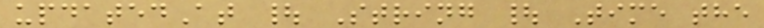updatedAt | String | Time the
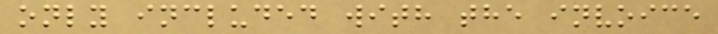only included with the invoice
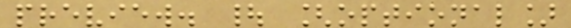preview. | [optional]
